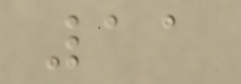11
